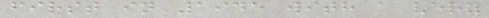first in 1945 with a very
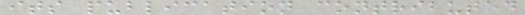its publication contributed
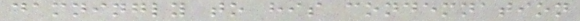damningly to his condemnation
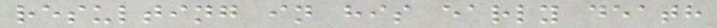resulting in his early death
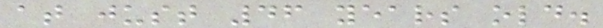at just 46 years old.
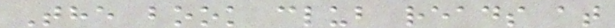The book club reads at
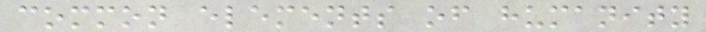common elements of humanity
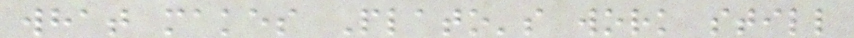what makes Plato's work still
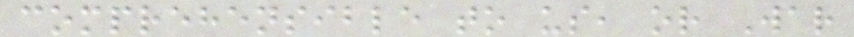comprehensible to us, or War
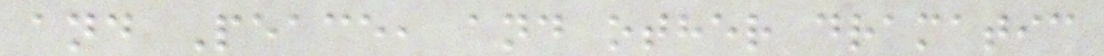and Peace, and other dramatic
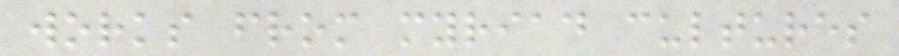works from myriad cultures
